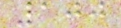100
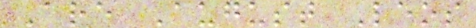Are August Leos
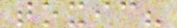toxic?
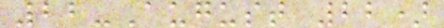22-August 22)
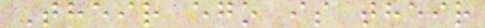Their ego is their
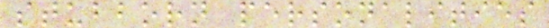stubborn personalities
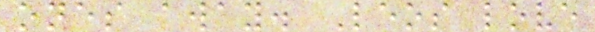ones away. Leos love
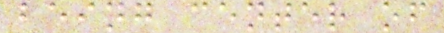being center of
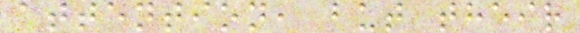attention, but their
